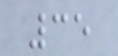35
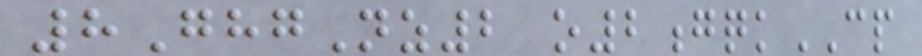8GhgNz2 o2gqkCP
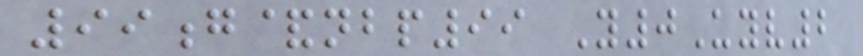99g&nbp99 Y0Uyv2
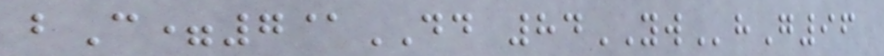bC=7@DD 84YWhG96
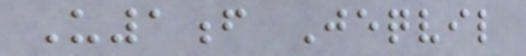U1f Jeqvil
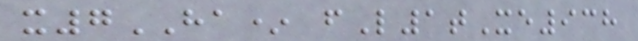x7HA* fL1tXe938
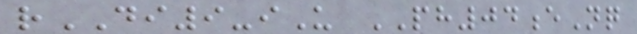rDI9-iU PH04eNq
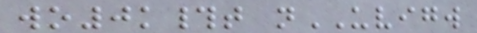wo0k#t nUVIGW
